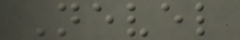Nevel
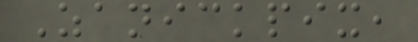Zanickpix,
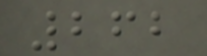262
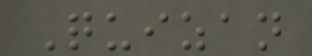Quizan
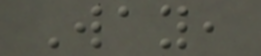Way,
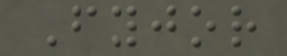Fyjor
